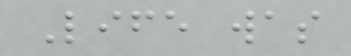Life was
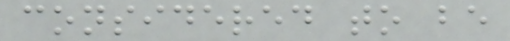considered to be
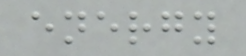energy
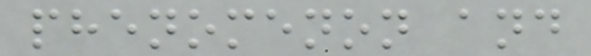phenomenon and
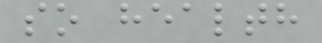so health
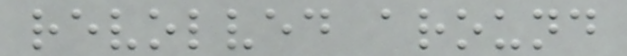revolved around
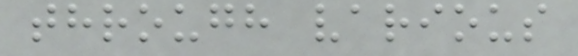through various
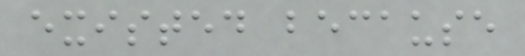existed because
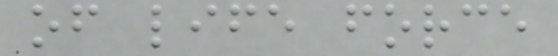of life force
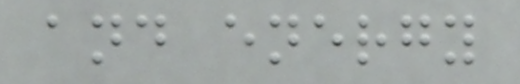and energy
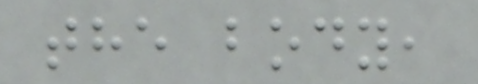the body,
